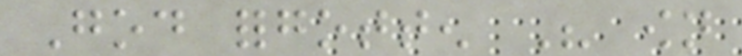God forgotten His own
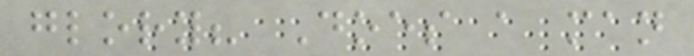glory? Does a man
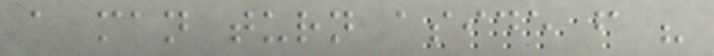a man turn aside from his
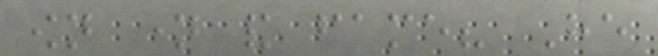own name and fame? He
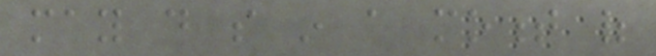may do so in a moment of
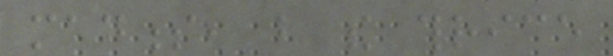madness, but the thrice
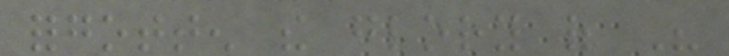forgotten the glory of His
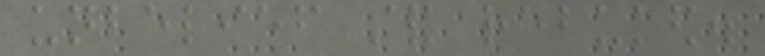unbelief stand rebuked.
